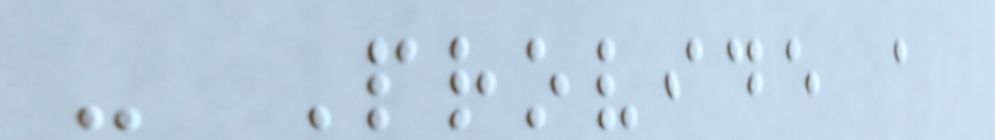- Provide a
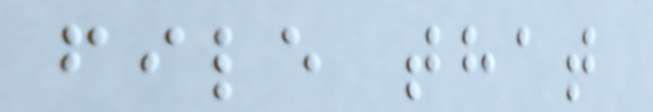file that
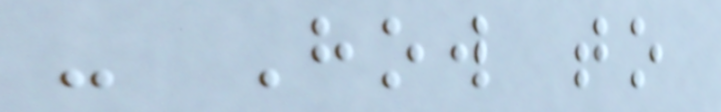- How to
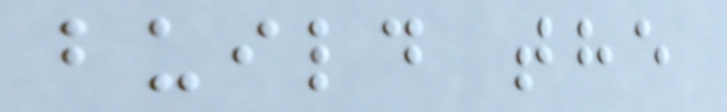build the
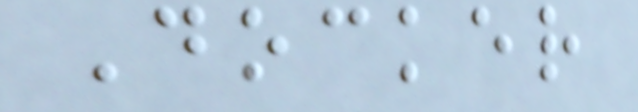Docker
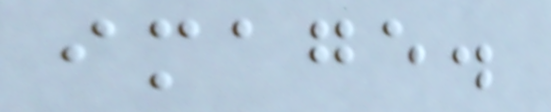image.
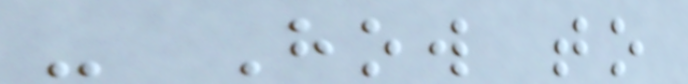- How to
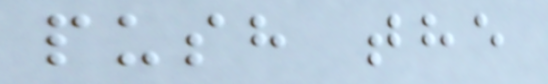push the
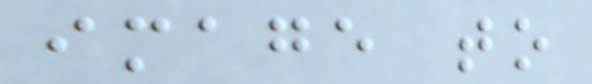image to
